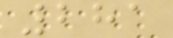281
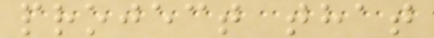project that
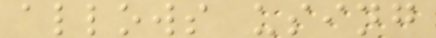allows using
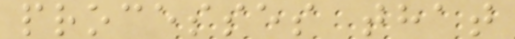processes that
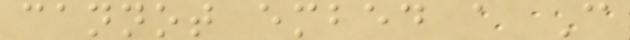cannot embed a C
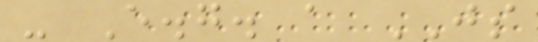- E.g. a JS
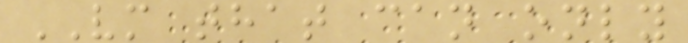VM that can only
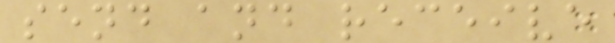send and receive
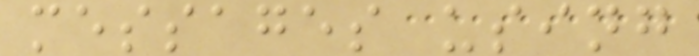messages using
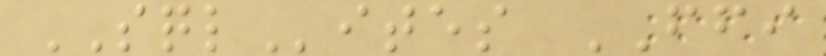SQLites FFI
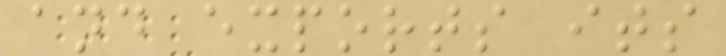and exports its
